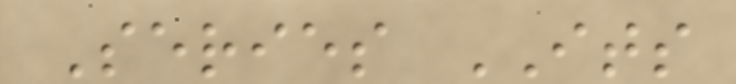Series ITS
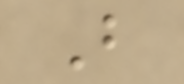B
